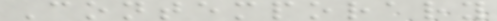Contemporary
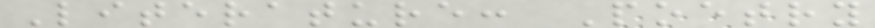Literature: Poetry
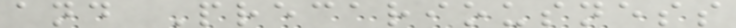and Precariousness
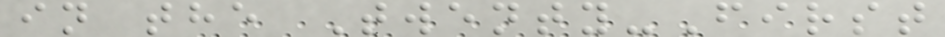in the Twenty-First
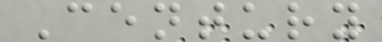Century
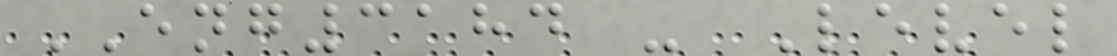ENG3184 - Level
